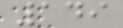149
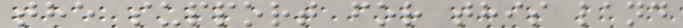the support for this land
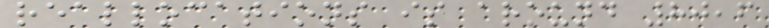reallocations is around 80,6
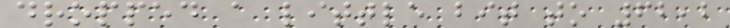dropped a little bit to 62,2
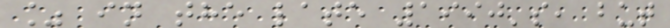% in the late 1990's, but
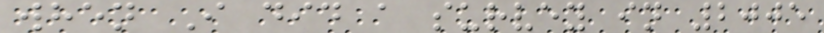when I did a survey in 2005
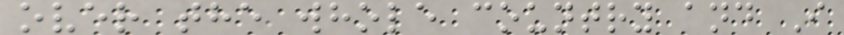over the whole country and I
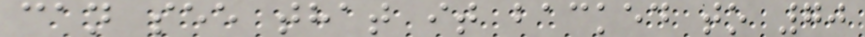can see that it backed to 70
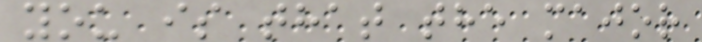you is that the major
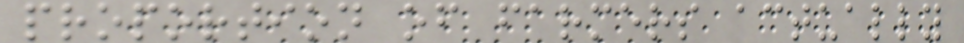proportion of farmers actually
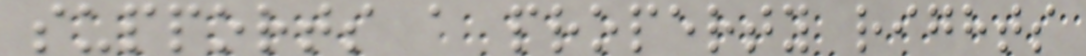supports a property rights
